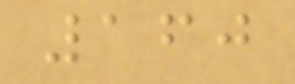160
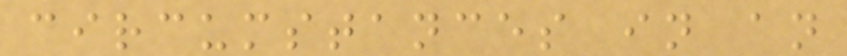circumstances in an
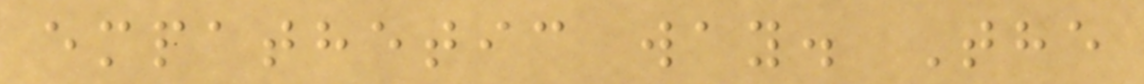empathetic way. The
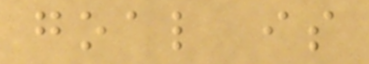goal is
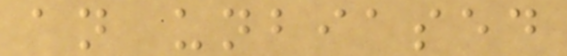an unbiased
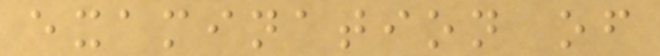examination of
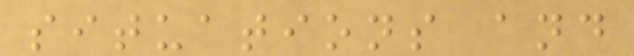situations and
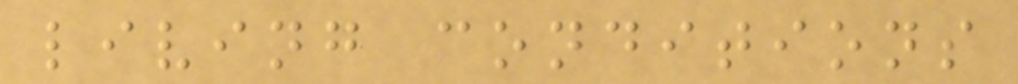living conditions
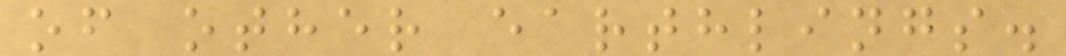of other earthlings.
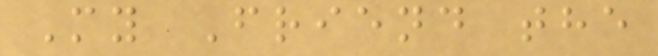My Friend the
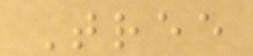Tree
